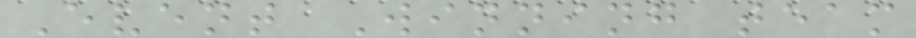Event Winning team
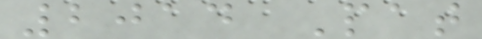2014 Pat
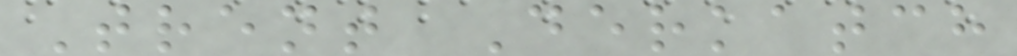Trent Derkatch
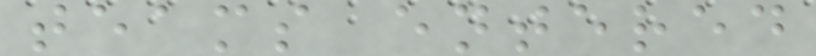teams entered
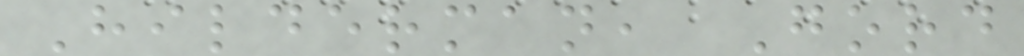Hilderman, Gord
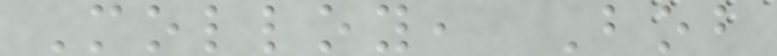Molloy, Bob
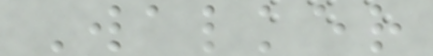Walker
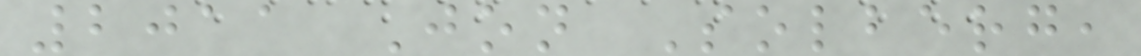2011 Jon Solberg,
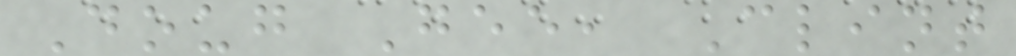Doug Gee, Clint
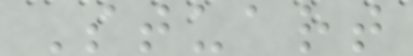Stuart
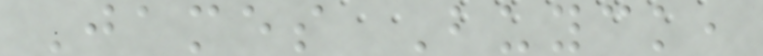James Buyck,
